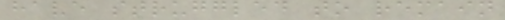have struggled to remain
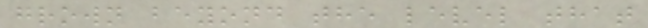grown beyond the level that
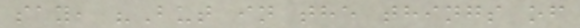say, "But in the things of
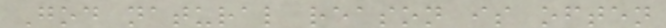God natural reason is often
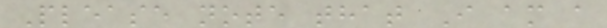Please note that I am a
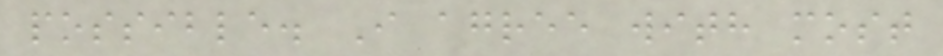possible. I agree with most
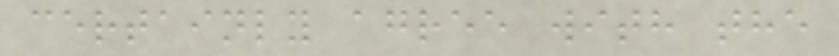certainly agree with the
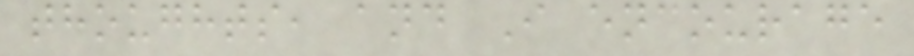thoughts, and I encourage
